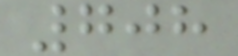708
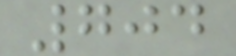704
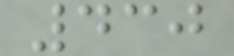430
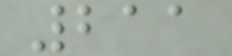211
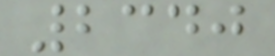2340
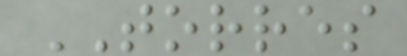TORRES
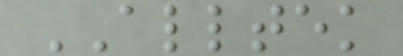ALLTEK
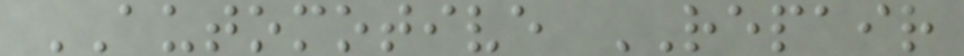AUTOMOTIVE REPAIR
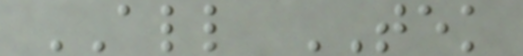ALL TEK
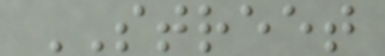STREET
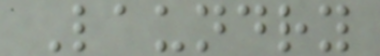Laundry
